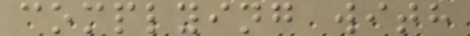complying with
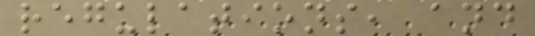regulations, and
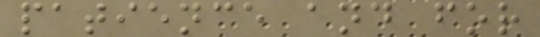patience and for
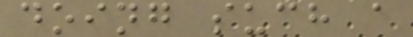doing such a
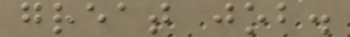great job.
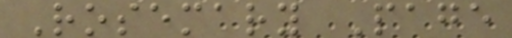Rosemary Page
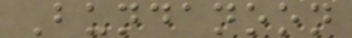Bundanoon
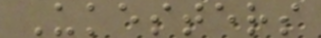Ukesters
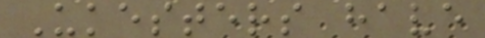Ukesters have
